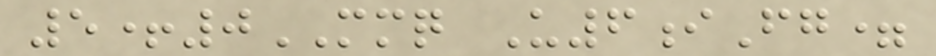5+0MMQ U6iFg=
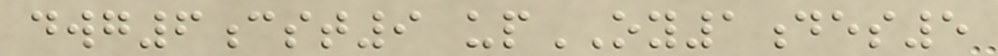dwg6cst9 upOY1des5
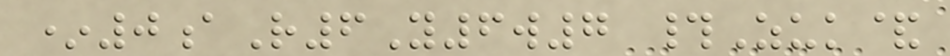*0aR6Y6w7 #Zuk&
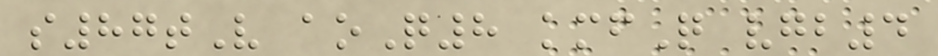s87tV aoQ8 kmfQ vgb4
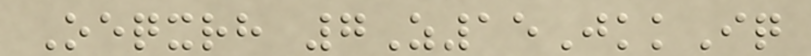Oeqxrh 7Z15JkkIq
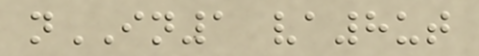nIN1 va8ut
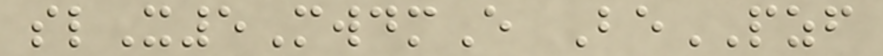slX5MwdmE BePZF
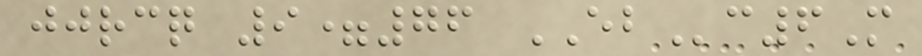jjrcq 9=76 EBc6M
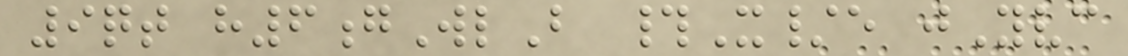9qt h6gWlB #X/e jYvc
